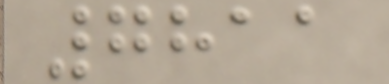7811
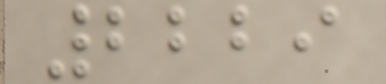2229
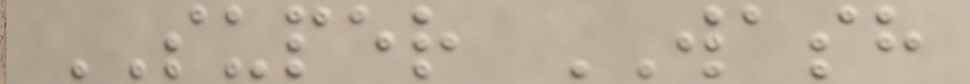SUPER WASH
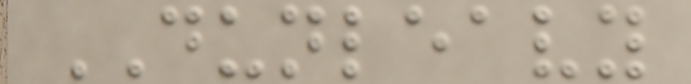DUNLEAVY
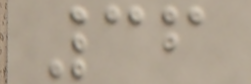36
